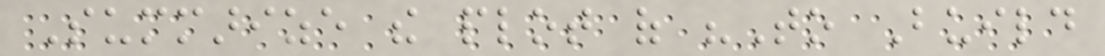Summarize the plot of "To Build
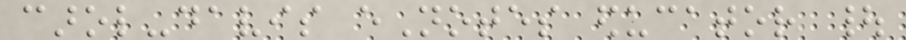carol-davis eNotes educator |
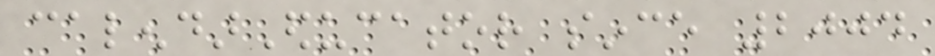calendarEducator since 2004
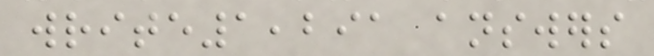write1,291 answers
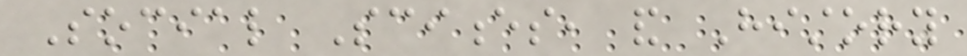Social Sciences, and History
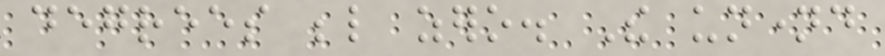degrees below zero. The unnamed
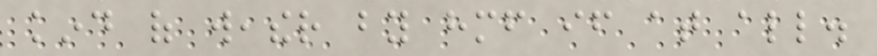kind of weather by himself if at all.
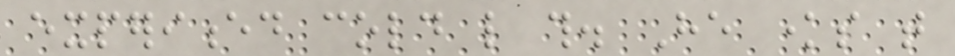experienced cold like this. He knows that
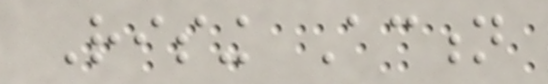Rising Action
